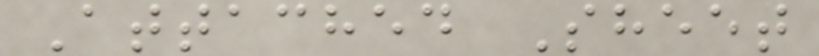Attached Sheet
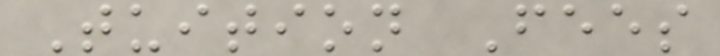Tuition Fees
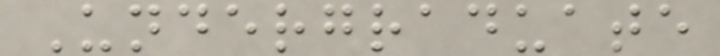Undergraduate
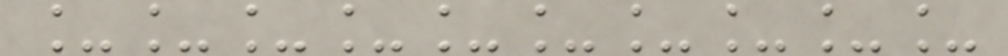__________
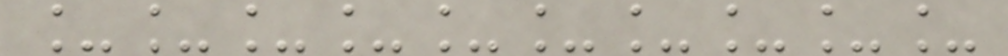__________
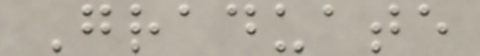Graduate
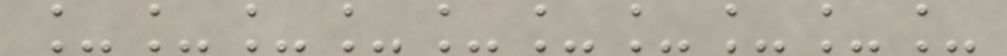__________
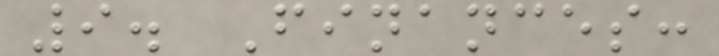9. Finances:
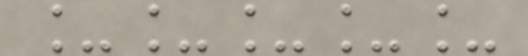_____
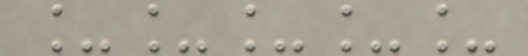_____
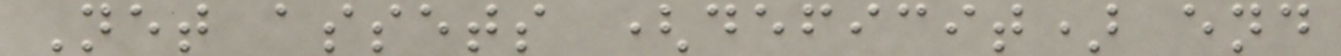Net assets (deficit) end
